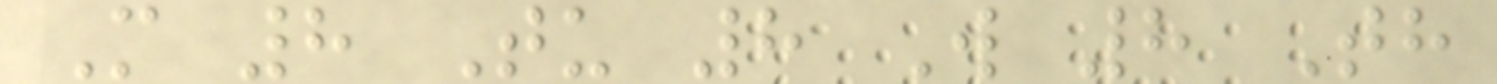M 8 Tu 8 W 8 Th
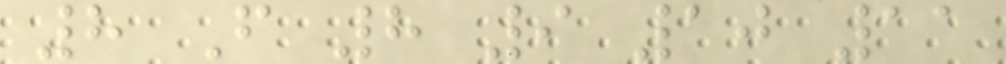8 F 8 9 10 11
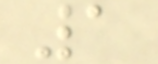1
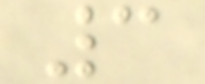3
